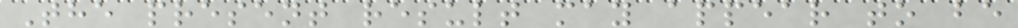The present result may appear to be
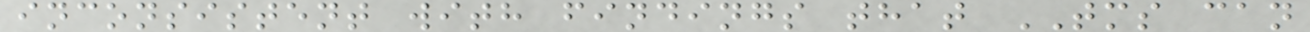inconsistent with findings that TMS can
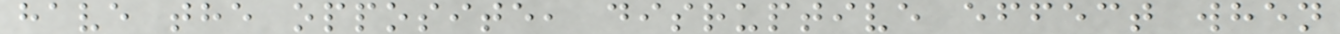have the opposite, disruptive effect when
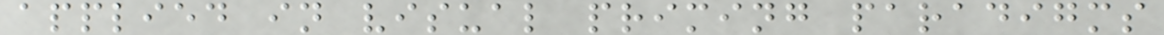applied in visual priming paradigms
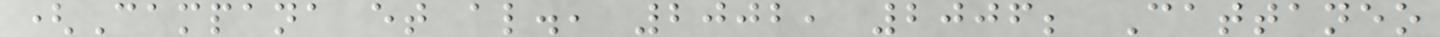(Campana et al., 2002, 2006; Cattaneo
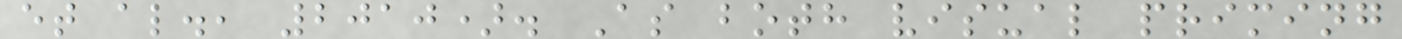et al., 2010). As both visual priming
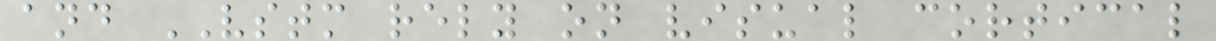and VSTM rely on visual cortical
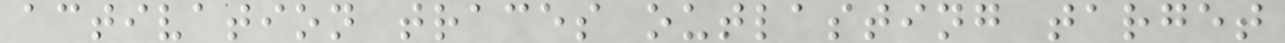activation traces outlasting target
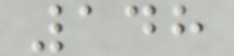148
